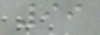99
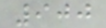900
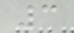3
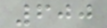600
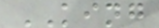KING
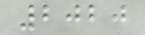2020
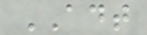ADT
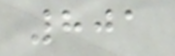801
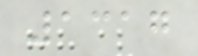1317
